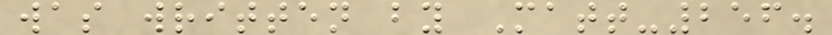was written by Matt-256.
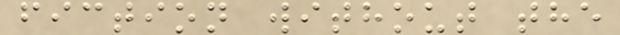fiction without the
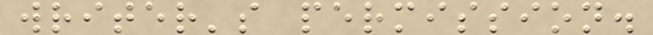writer's permission.
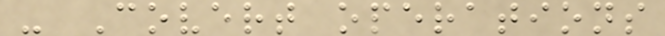- Covert operations
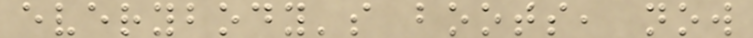everybody's boots, now
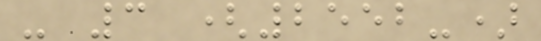- 3 (2552-)
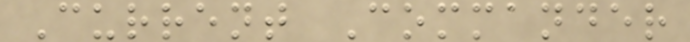Current Commander
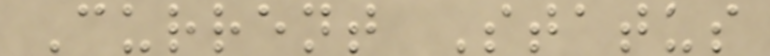Current Status
